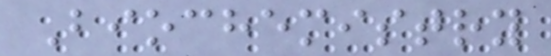Biochemistry
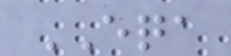EQA
